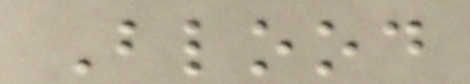Blood
